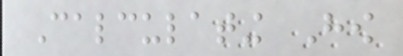Calculating How
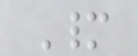Many
